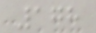178
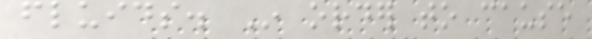fluids. In order to cause
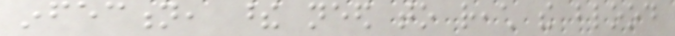infection, these need to reach the blood
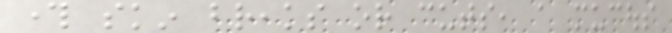through skin breaks or cuts, a mucous
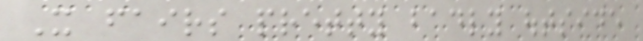It fairs pretty badly outside
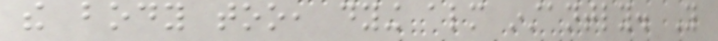the body too, dying almost instantly. You
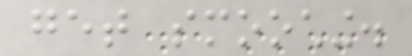get smooching.
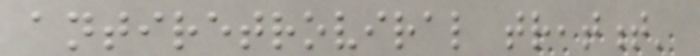antiretroviral treatment'
